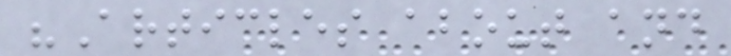"Articles about and
